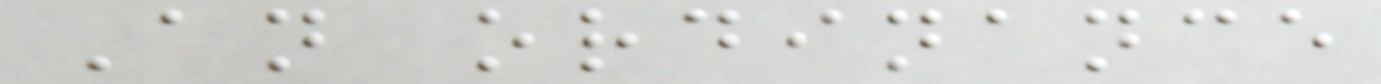An ordinance
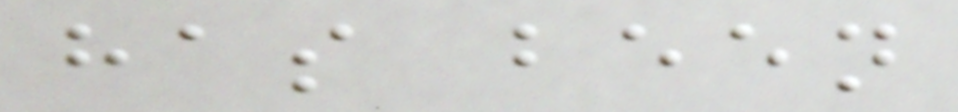has been
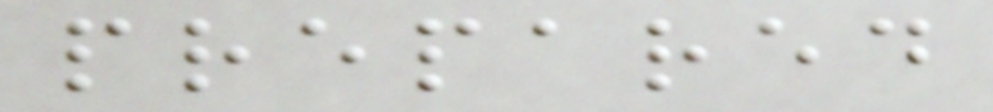prepared
